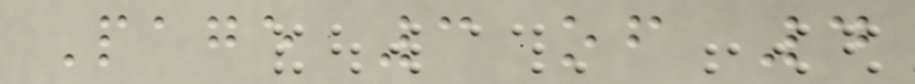Page 3 of 4
